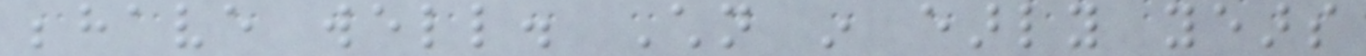behave well. Children in early years
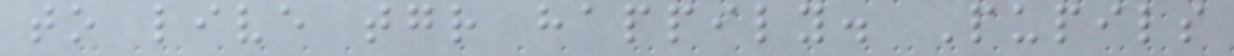to live together happily. Pupils
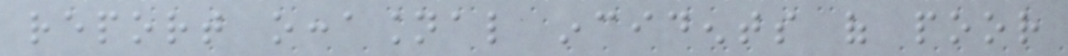report occasional incidents of poor
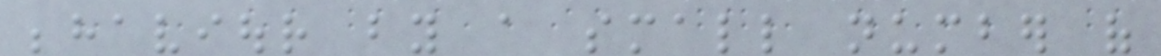behaviour by a small number of
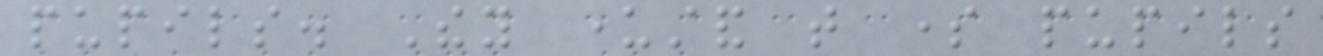pupils. They understand that some pupils
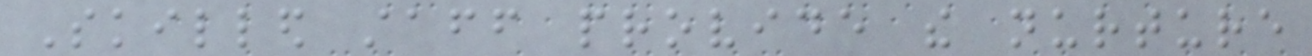Skilled staff provide the nurture
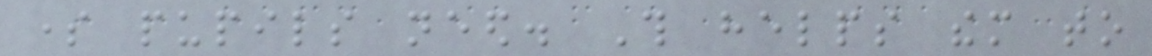some pupils need. This helps them to
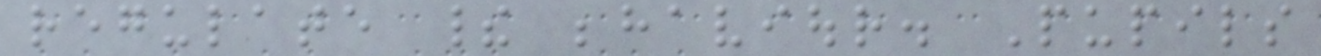regulate their behaviour. Pupils
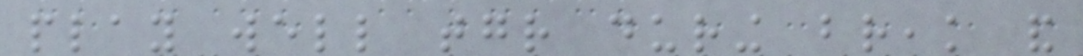play well together during break and
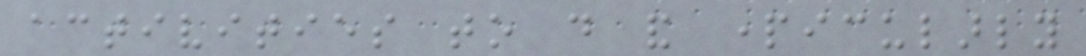activities to do and particularly
